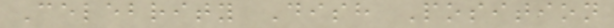Celebrity Dish Position
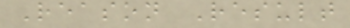Reason Result
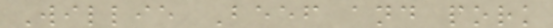Willie Beef and pork
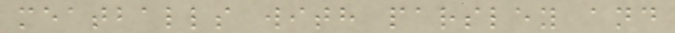meatballs with parsley and
